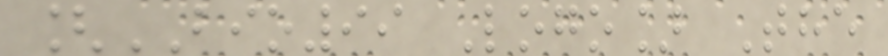[BIO99 Logo] The
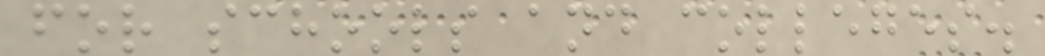for schools and colleges.
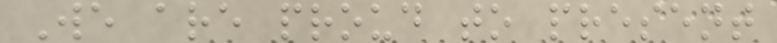We are proud to present
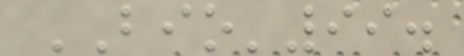BIO'99.
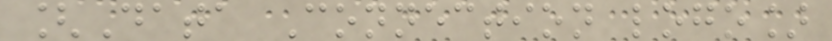[Data Connection logo]
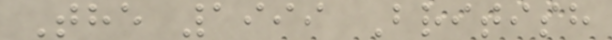The 1999 British
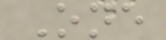One
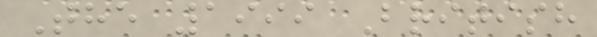The 1999 British
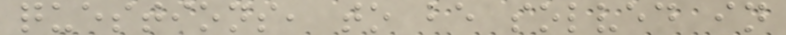questions, to be solved in
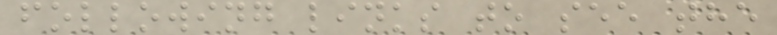following links to see the
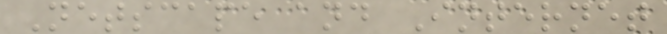Netscape and Internet
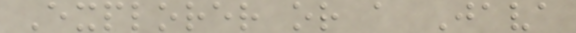Explorer or a Java
